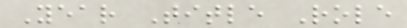Year Title Role
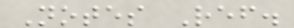Notes Ref.
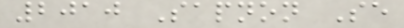2010 Sapnon Se
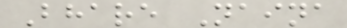Bhare Naina
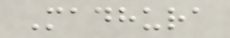Madhura
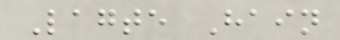Lagte Hain
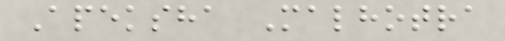Apeksha Malhotra
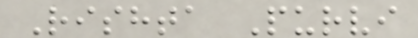Rishta Purvi
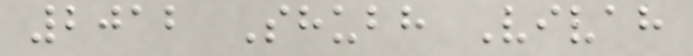2012 Shubh Vivah
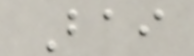Bai
